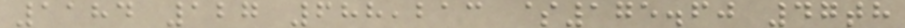1184 127 688,213 $175.60 47th
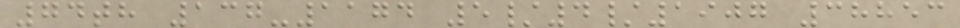74th 137-1174 5/4/1907 38853
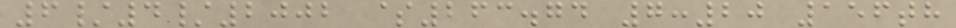6/4/2002 $263.74 7:20 156th
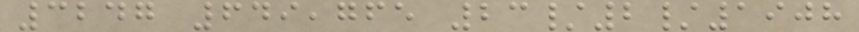3247 649,765 23/2/1908
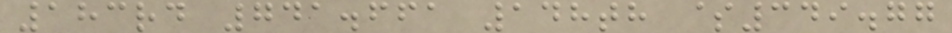183rd 741.661 148th $349.77
